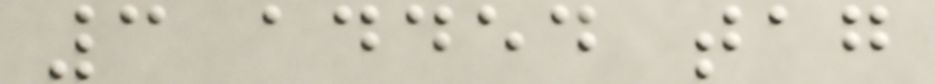3 added tag
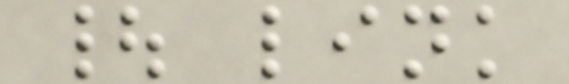| link
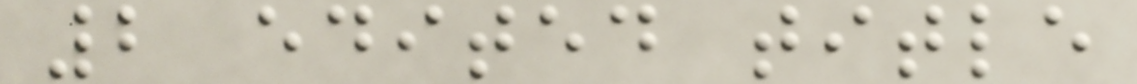2 edited title
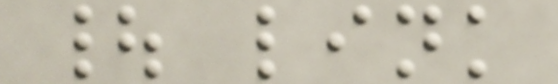| link
